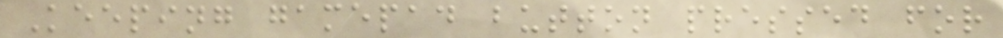Keeping gamepad button pressed for
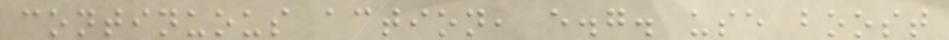continuous action, e.g. use boost
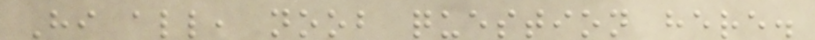Hi all, noob question here.
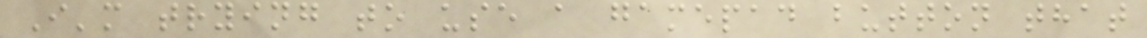I'm trying to use a gamepad button that
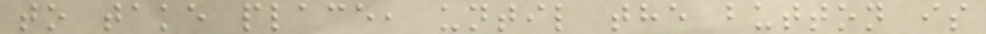to take place, until the button is
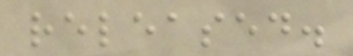released.
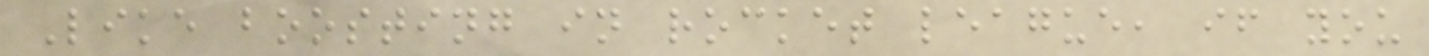Like boosting in rocket league, if you
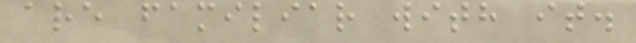are familiar with it.
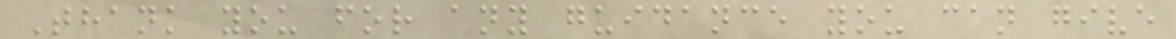Thank you for any guidance you can give
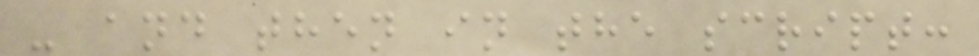- and then in the script:
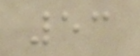53
